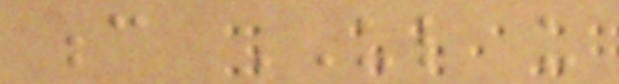c UL us
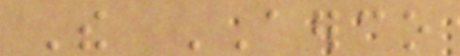The AERCO
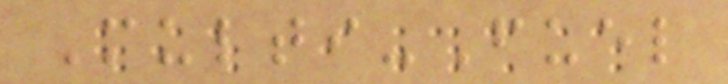Multi-Fuel
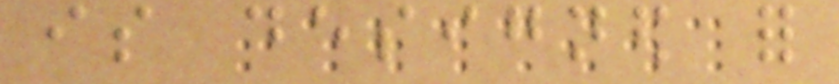is designed for
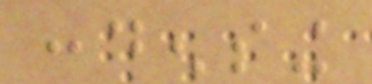condensing
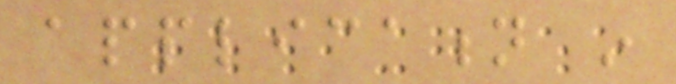application in
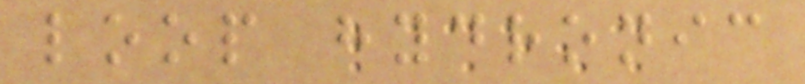loop hydronic
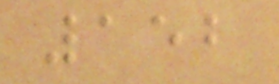152
